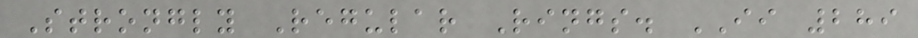Strongly Regular Rings. II 289
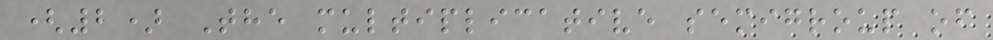(2) The multiplicative semigroup of
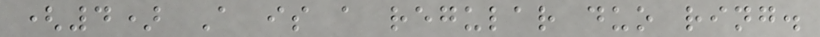(4) A is a regular duo ring.
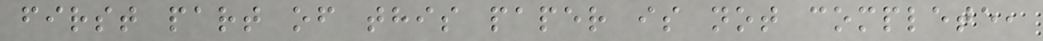first part of this paper is not complete,
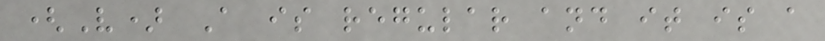(V) A is regular and it is a
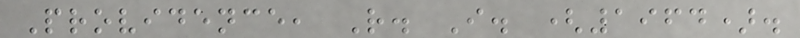Providence, R. I. (1964).
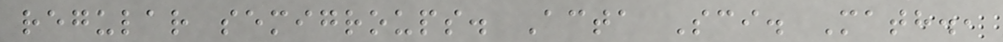regular semigroups. Acta Sci. Math.,
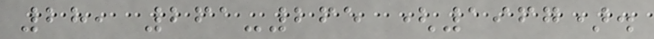28, 261-265 (1967).
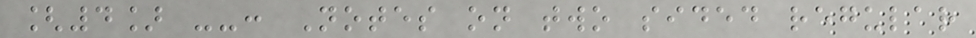[4] --: Notes on two sided regular
